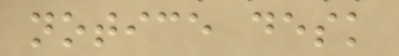notice desk
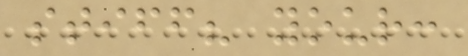stiff? your:
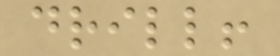drill!
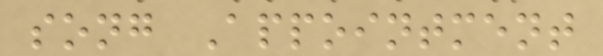song Appointment
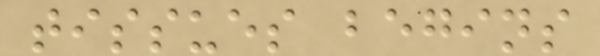tissues begins
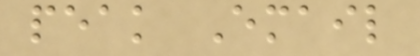peak Email
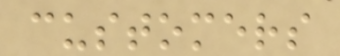customers
